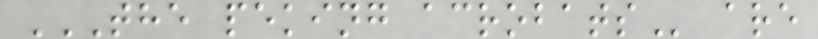THE PEKING ACROBATS are
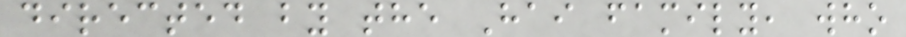directed by the Hai family, who
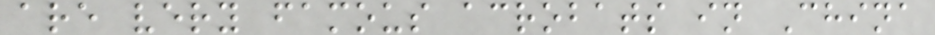are very famous acrobats in China
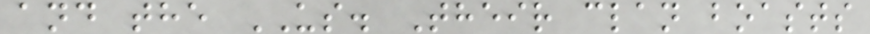and the US. Their clan boasts
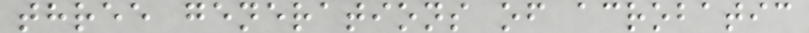three generations of acrobatic
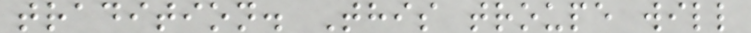tradition. This troupe will
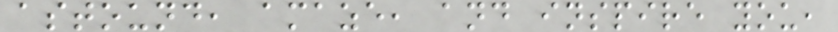astound, amaze, and inspire you,
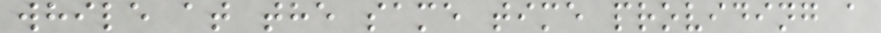while at the same time providing a
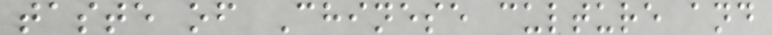taste of Chinese culture and
